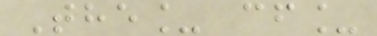The_ cf_
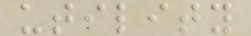utility
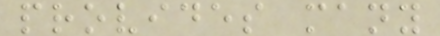provides many
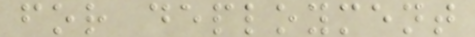for deployment
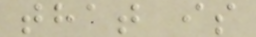that is
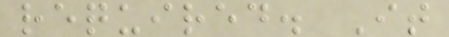required. It
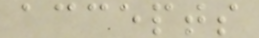accepts
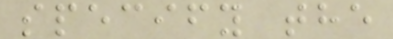specify the
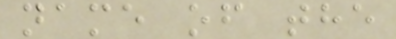name of the
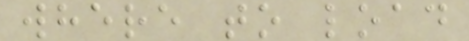where to load
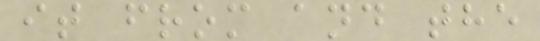it from and the
